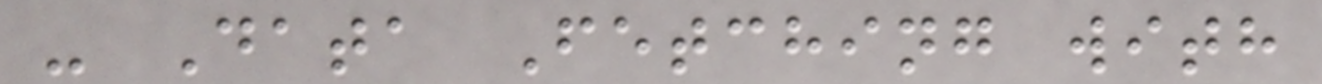- Data Fetching with
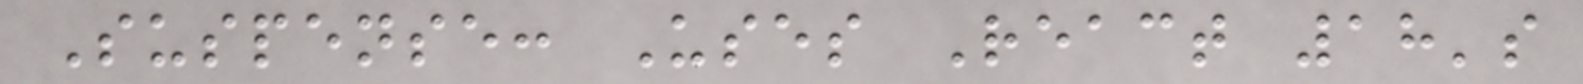Suspense: Uses React 18's
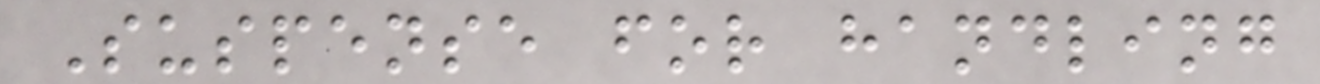Suspense for handling
